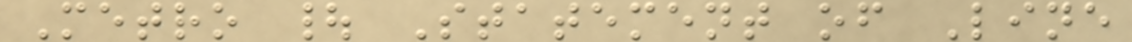Metro | Statement of Line
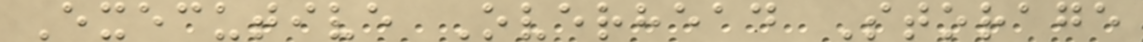Executive Overhead Storage
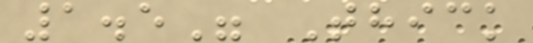1.5" Thick
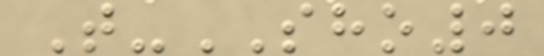T-SHO0
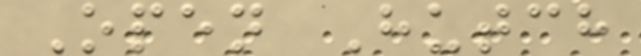Open Hutch
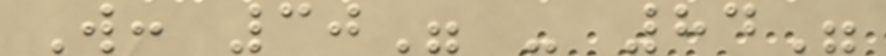W: 30" - 84"
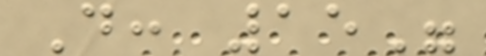D: 15"
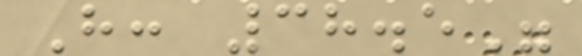H: 38.5"
